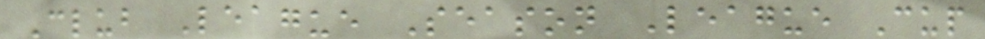Club League Season League Cup
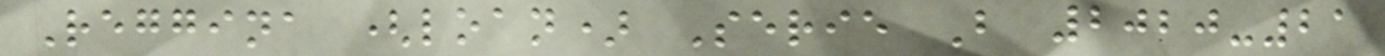Reggina (loan) Serie B 2020-21
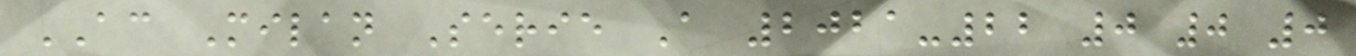AC Milan Serie A 2021-22 0 0 0
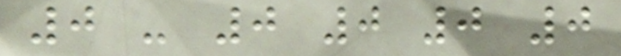0 - 0 0 0 0
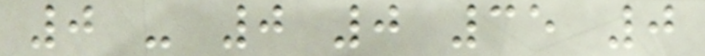0 - 0 0 35 0
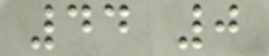44 0
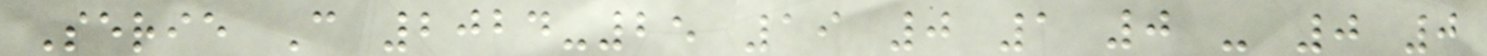Serie C 2024-25 19 0 1 0 - 0 0
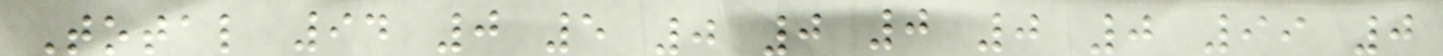Total 94 0 5 0 0 0 0 0 99 0
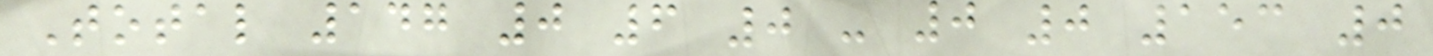Total 147 0 6 0 - 0 0 153 0
